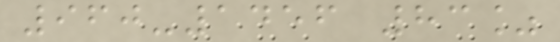960-1456 83%
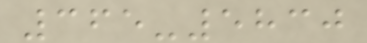365-5830
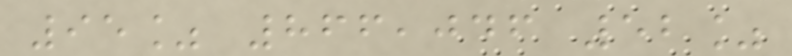95% 866,046 52%
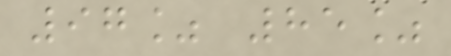97% 85%
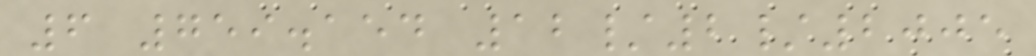6 759.154 12/2/2005
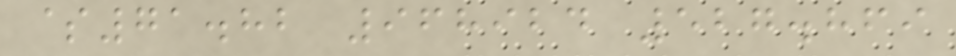$71.82 968924 527.869
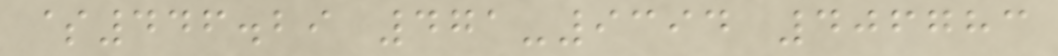$446.29 471-9394 406783
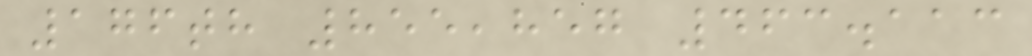176th 855,857 463.113
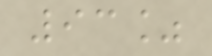93%
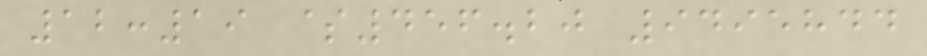12:19 $456.20 9495844
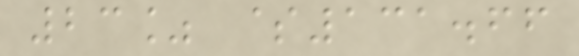23% $131.66
